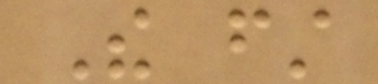The first
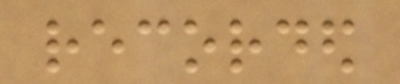recorded
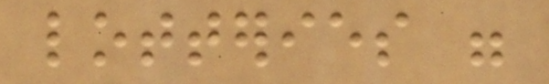lotteries were
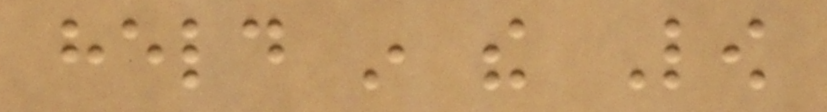held in the Low
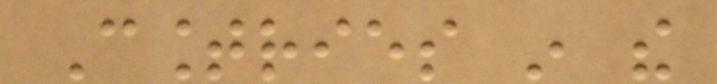Countries in the
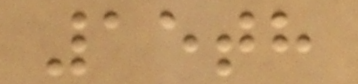15th
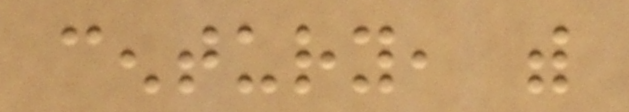century, with
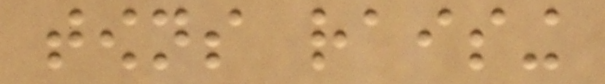towns raising
